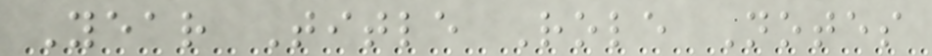Year Title Role Notes
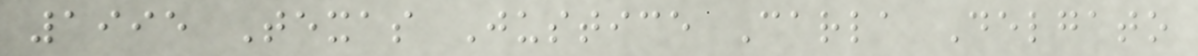1995 Texas Justice Carla Delgato
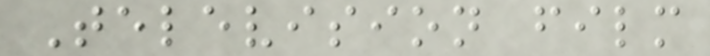Television film
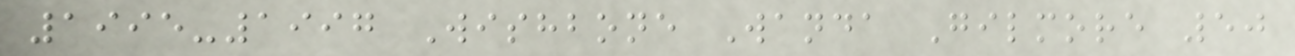1995-1997 Wishbone Wanda Gilmore 50
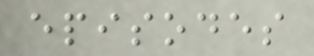episodes
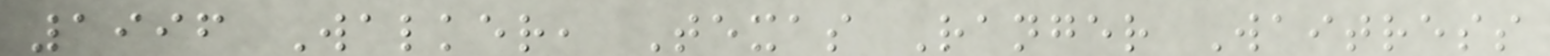1996 Walker, Texas Ranger Waitress
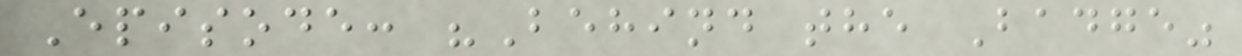Episode: "Behind the Badge"
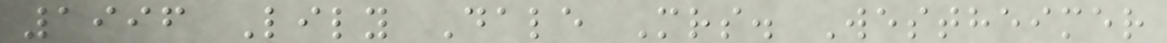1996 Lily Dale Mrs. Westheimer
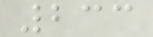233
